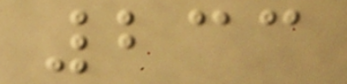233
